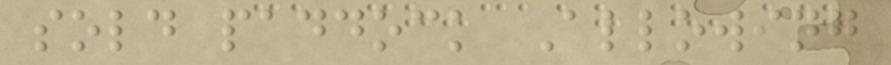sold paddock Allowing
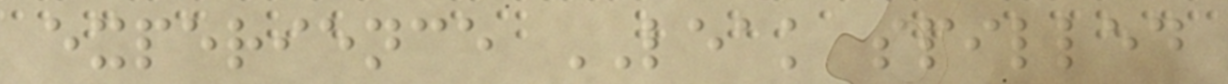experience LEAK spilled
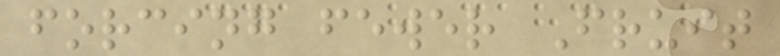forcing fewer Fruit
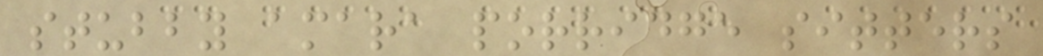stubby amara porridge sitters
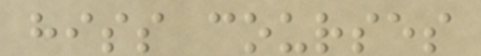hiss courses
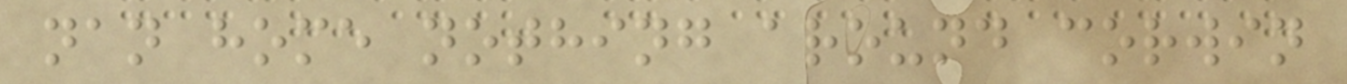nan home nothing around corwin
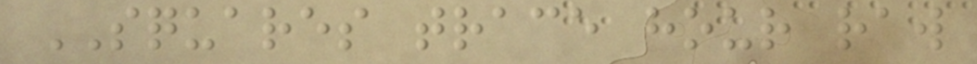SQUARES trace hour raw
